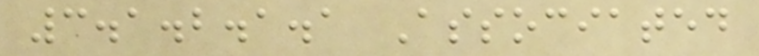3.1.2.1.1 Associated
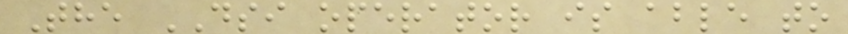The DSI operator is able to
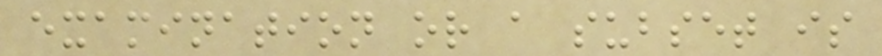examination or a subset is
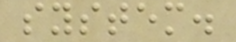system.
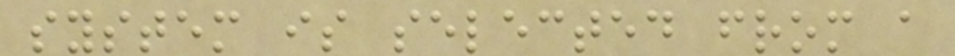system is selected from a
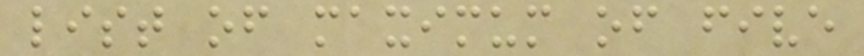list of maximum of five
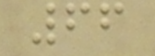66
